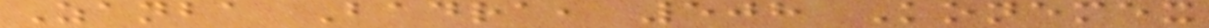Zanba Badra, 508 Konemex
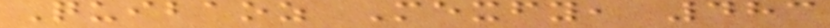Quibaoz Mexfy, 483
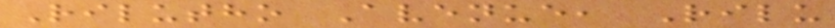Rilutho Avenue, Rilu
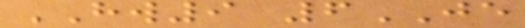HW9 6JE
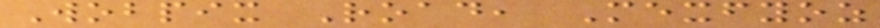Wobpix Road, Mexfyoz
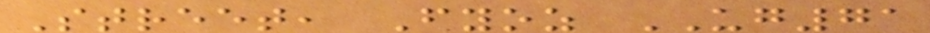Street, Fyoz UG71
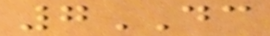7DC
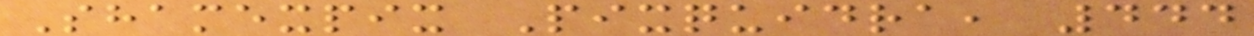Shamexpix Pixquidra, 444
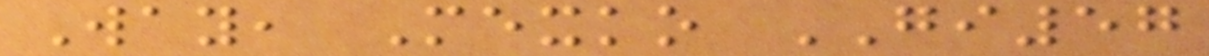Way, Mexko GI57
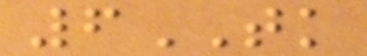6TK
